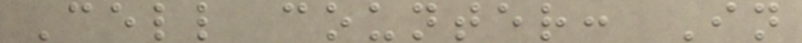Cell counter: In
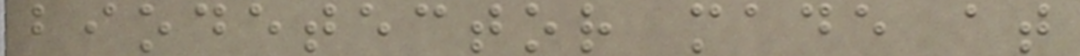biodetector made at
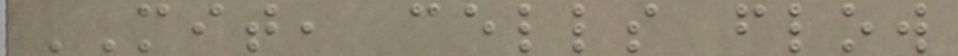MIT, cells flow
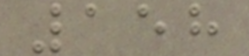158
